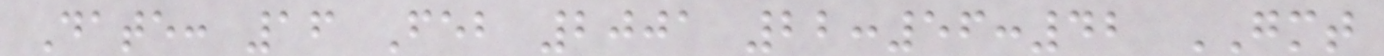Date: 16 Feb 2001 22:56:42 GMT
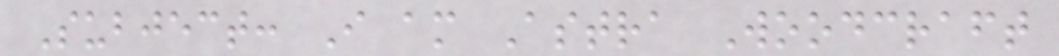Subject: I am Astra Woodcraft
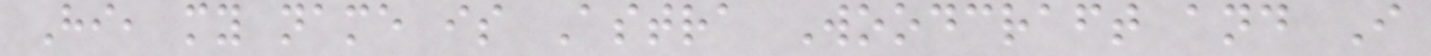Hi, my name is Astra Woodcraft and I
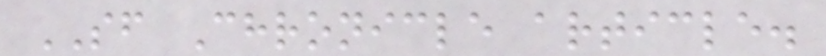SF Chronicle article.
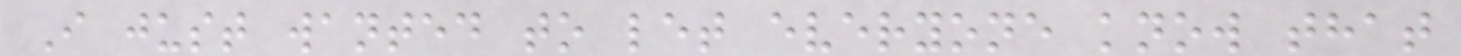I just wanted to let everyone know that
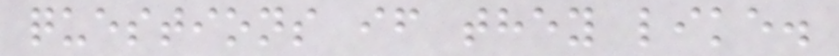questions if they like.
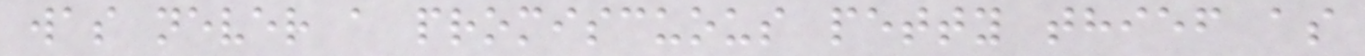was never a promiscuous petty thief as
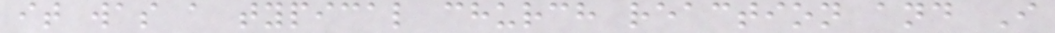it was a typical church reaction and I
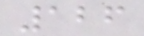126
